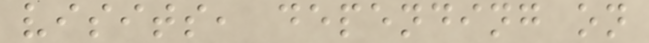visits, depending on
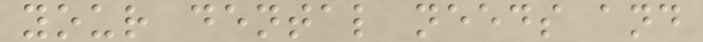your dental needs and
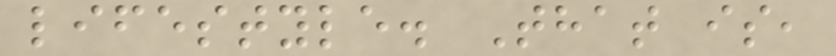lifestyle. That is,
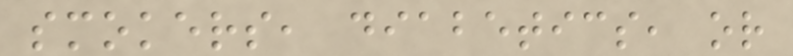smokers, diabetics, or
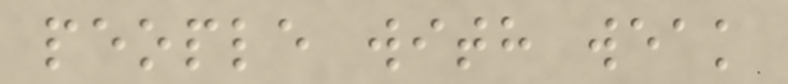people with weak
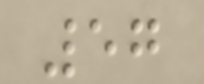57
